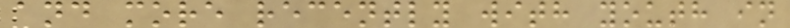and more recently with youth in
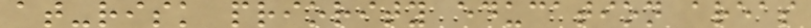at-risk priority education areas
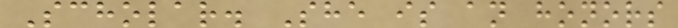Scholar. She is an honors
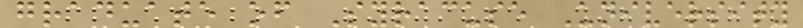graduate of Syracuse University
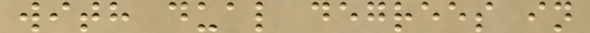with dual degrees in
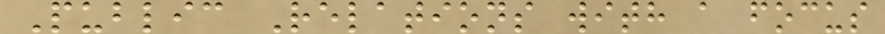Public Relations with a focus
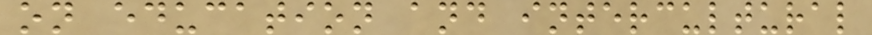on education and intercultural
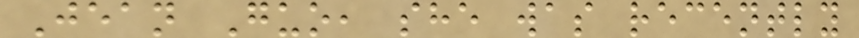Jean Guo, she was recently
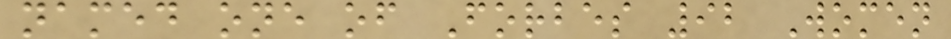named one of Forbes 92 Women
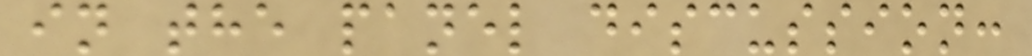in the panel discussion:
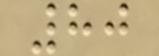80
